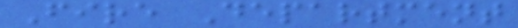Fire Department
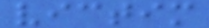victim
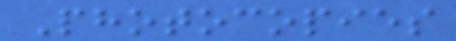Photocopies
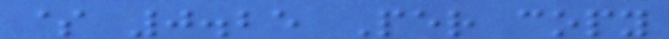$ 0.25 Per copy
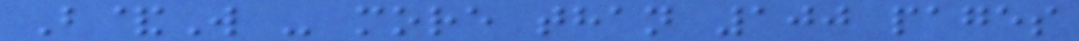B&W - more than 100 pages
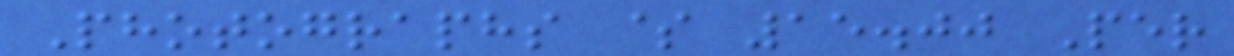Photographs $ 15.00 Per
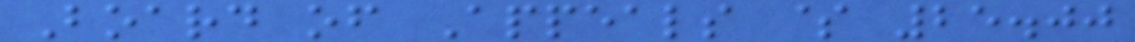Board of Appeals $ 25.00
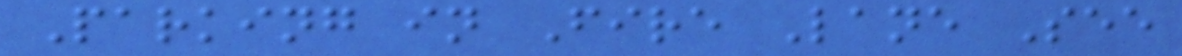Parking in Fire Lane See
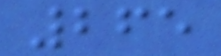265
